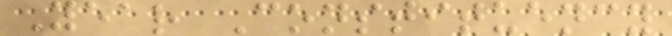Year Constituency
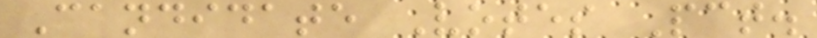Candidate Votes Pct.
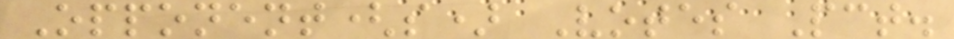Opponent(s) Votes Pct.
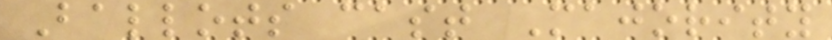Ballots cast Majority
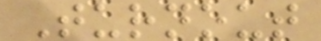Turnout
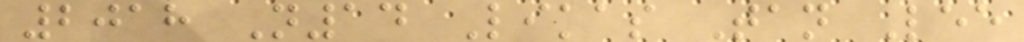2018 N14 Likas Tan Lee
